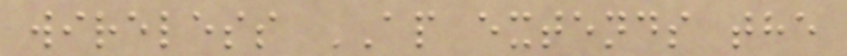wireless AP extends the
